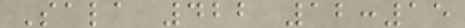Sala 422 12:15
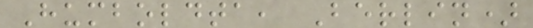Humboldta, Berlin)
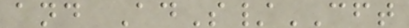and AdS/CFT
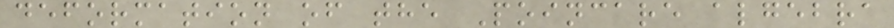deformation of the Poincare algebra
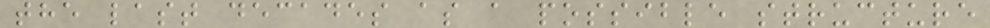the last decades as a possible structure
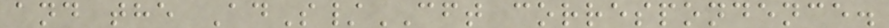and the AdS/CFT correspondence.
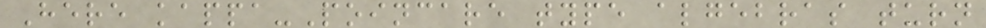Here kappa-Poincare type algebras turn
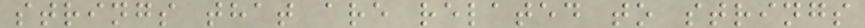strings that are related to strings
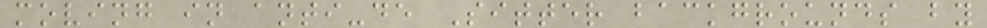moving in anti-de Sitter backgrounds by
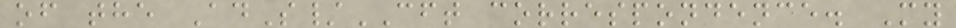of the AdS/CFT correspondence. My
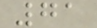71
